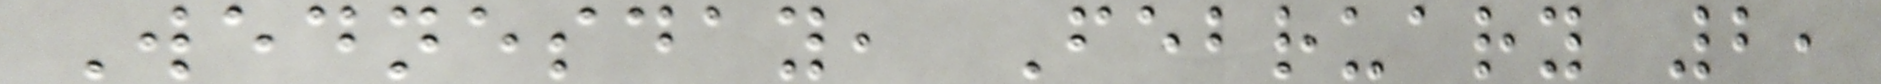Wednesday, February 2,
